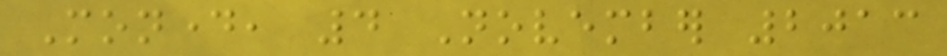Monday, 4 November 2013
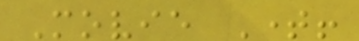Movie Time!
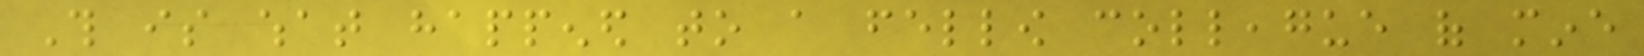This is what happened to a fellow colleague of mine
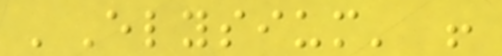'Elysium' !
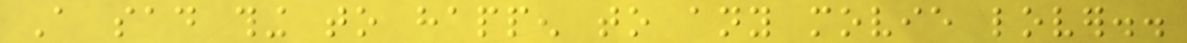A sad thing to happen to any movie lover..
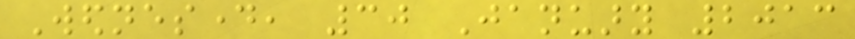Wednesday, 30 January 2013
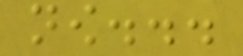now...
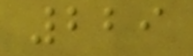229
